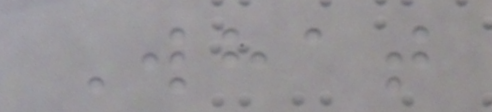What
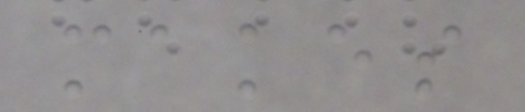makes
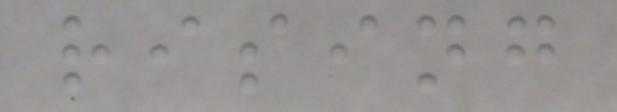rising
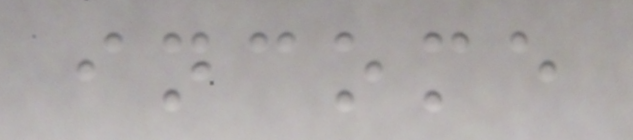income
